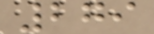279
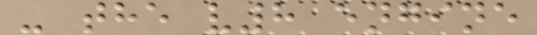- the v8 engine
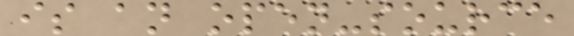is an open-source
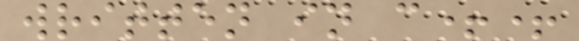written in c++
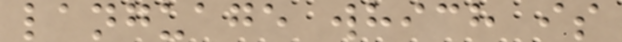language which is
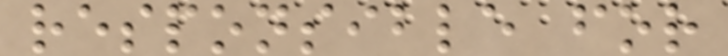responsible for
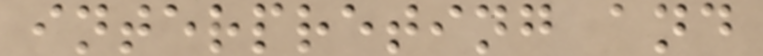interpreting and
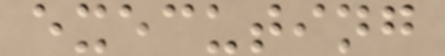executing
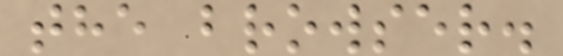the browser.
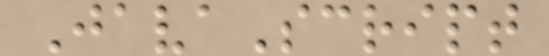JavaScript
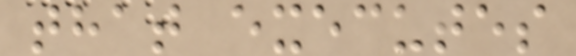that executes
